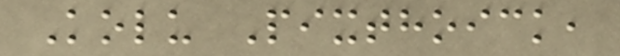Kolu Pixthoick,
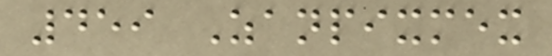459 Zanpixmex
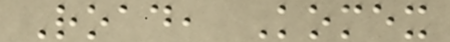Road, Komex
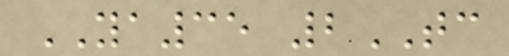YA35 2TC
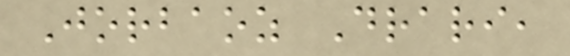Jorbaoz Drari,
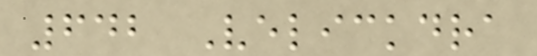642 Velickdra
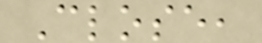Close,
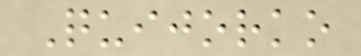Quijorko
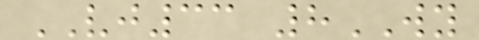VJ33 8WY
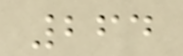264
